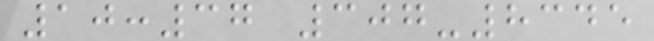10:37 307-8345
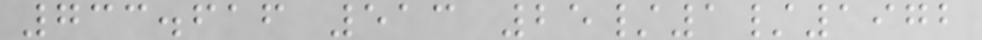733.616 513 25/1/1972
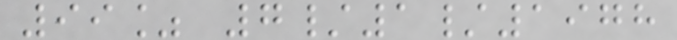99% 7/1/1978
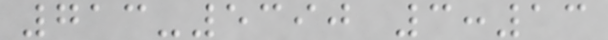713-5390 3:13
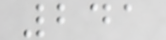241
